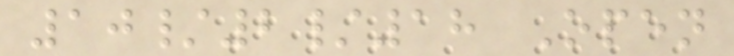10/2/18 Open
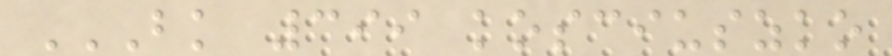BK 399 KOSCIUSZKO
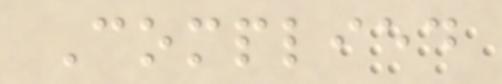Complied
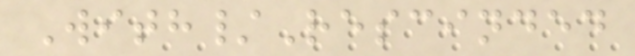With/Rescinded
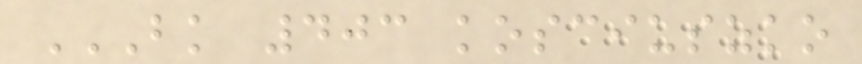BK 403 KOSCIUSZKO
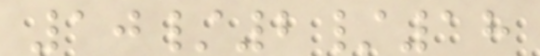10/2/18
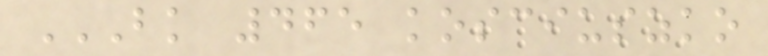BK 465 KOSCIUSZKO
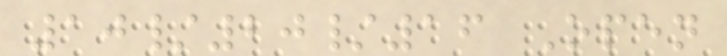10/20/16 Open
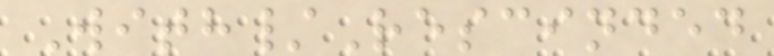With/Rescinded
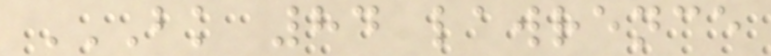BK 84 LAWRENCE
